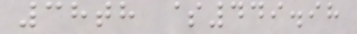38th $449.98
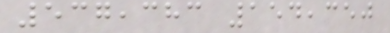537,383 154,350
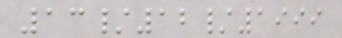13/12/1999
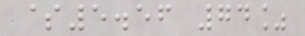$5.56 74%
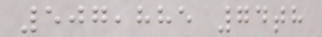507,885 74th
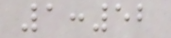1:52
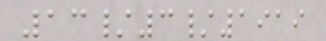13/3/1919
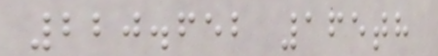220.652 165th
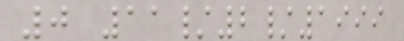0 11/2/1999
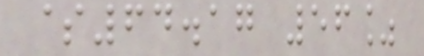$64.17 56%
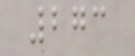273
